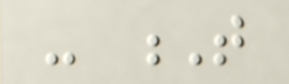- T
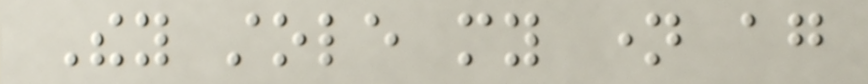They stole my name again
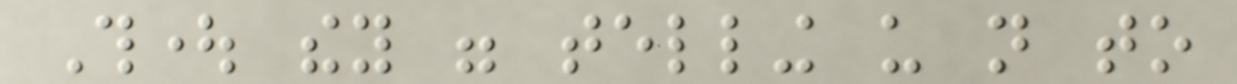Thought they were telling us not to
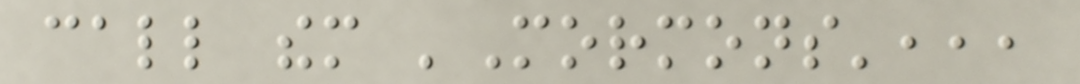call them 'Mormons',,,
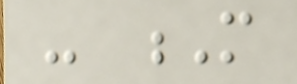- M
